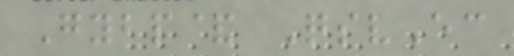Gybp& QsvEc
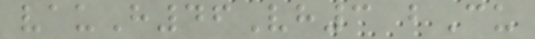vauH46Vh3 bCu
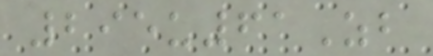295u61Zb
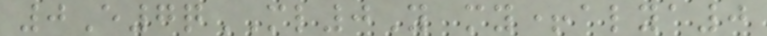0E7qML0Y my+alya0
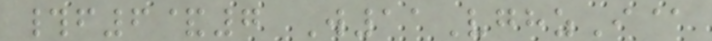#f6&7 W11VghzI@
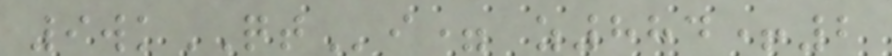9wkQTi= z884+2
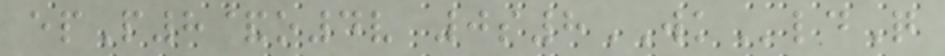epP8&o4v 0s8WKldQ
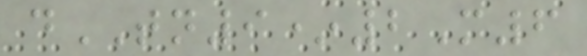dTN9*2M6
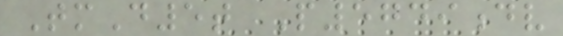TmD5t P5749dv
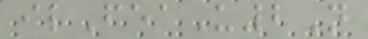ilFeaU2N
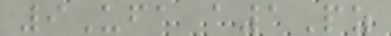9Ufa a1Pz
